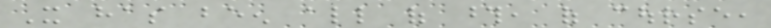It has been all of those, of course,
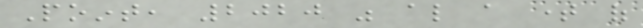Point, 2020 was also a time of
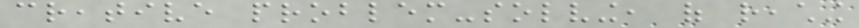creative problem-solving, of reaching
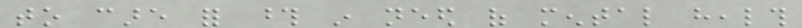to care for those in need of mental health
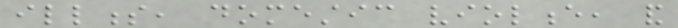illness, domestic violence, and
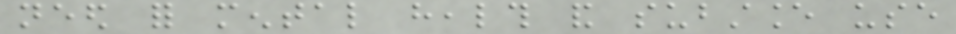need for mental health and substance use
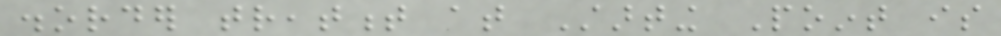disorder treatment at Starting Point is
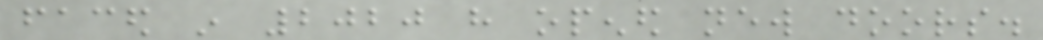faced in 2020 have opened new doors.
